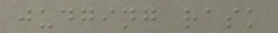judging rask
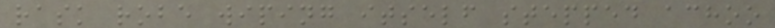rask robe wiping itself stepped achoo
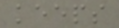keeps
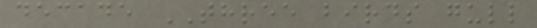decade THREE birds gull
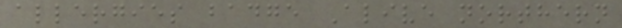allergies badge Alive northern
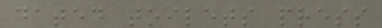dated toilets press
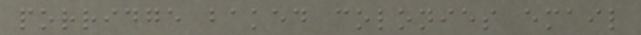porridge baked colonies email
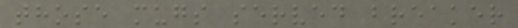those mugs served breaker
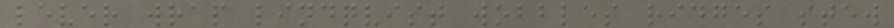lever wrap lindqvist wobbles ridges stew
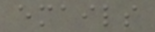emails
